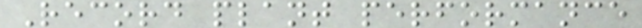Record plant performance
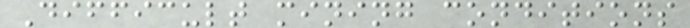Difficult mining conditions
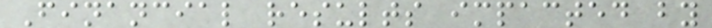Financial results impacted by
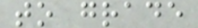to grade
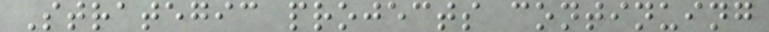Strategic projects continuing
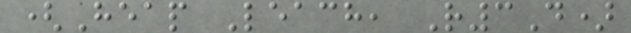(Heap Leach, R3D)
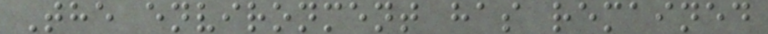The environment has remained
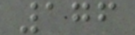176
